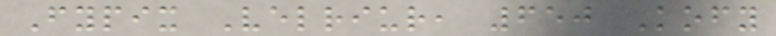Fypix Velriur, 650 Kofy
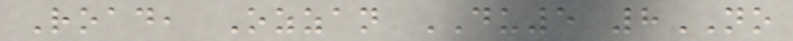Road, Ozzan DU5 8NO
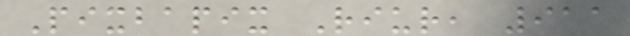Pixbapix Riur, 911
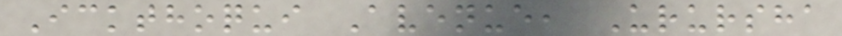Ickthoqui Avenue, Urursha
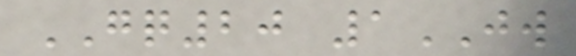GQ20 1JW
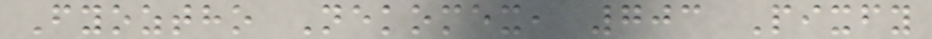Fyoztho Nekomex, 703 Pixfy
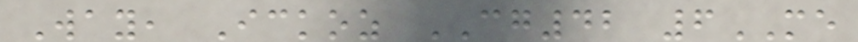Way, Ickoz CG42 6ME
